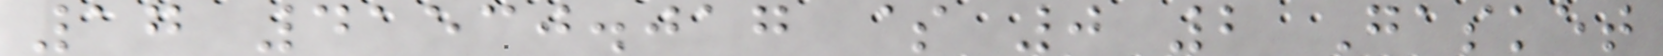17 41530.017 $ 0 2 Gasket
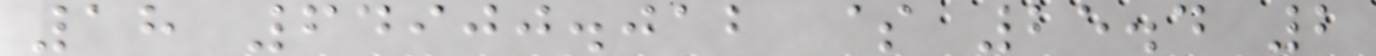18 64900.012 $ 25.4 2
